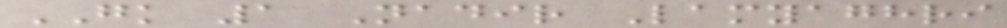GK 1 Nadir Lamyaghri
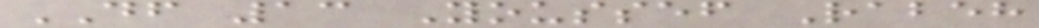DF 13 Youssef Rabeh
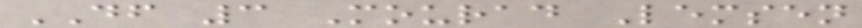DF 3 Mourad Lemsen
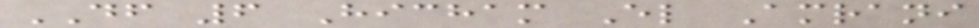DF 6 Hicham El Amrani
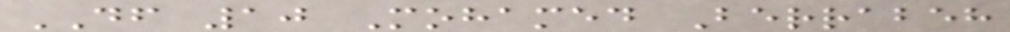DF 10 Mohamed Berrabeh
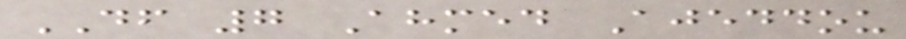DF 7 Ahmed Ajeddou
